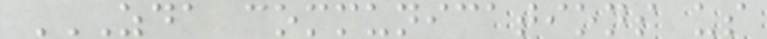ZDA COMMUNICATIONS US
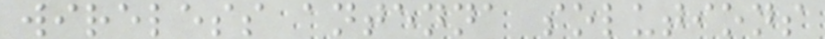wireless antenna solutions
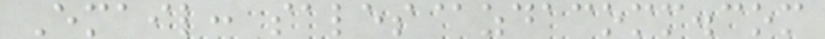Email: sales@zdacomm.com
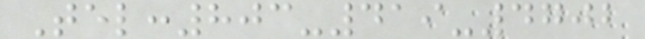Tel:803-419-4702
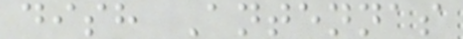dish Antennas
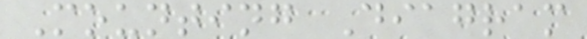Mounting Diagram
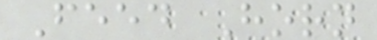Feed Horn
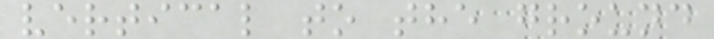vertical to the ground
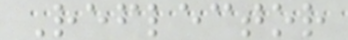Reflector
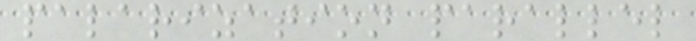palarization parallel
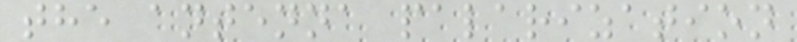the antenna palarization
